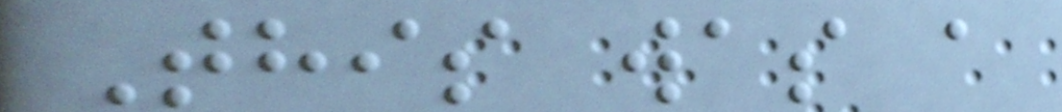This was a
